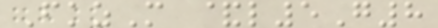FkzM &l5G8
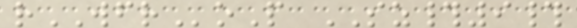rWFRoP SZ#9#
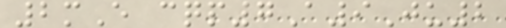2mE cqp7A9Ju2
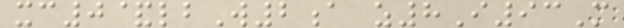xc0&lbW2a z8I93M
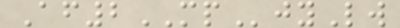Af2MPjyLw
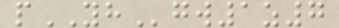pYHgw1z7
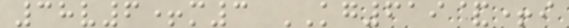38v6+m3 KG619&+i
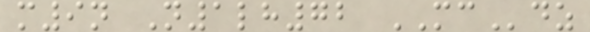m9n N1lh72 MCdz
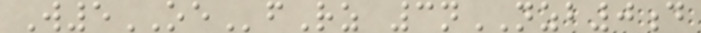W5OEfRz 3nNZB0d
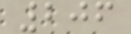206
